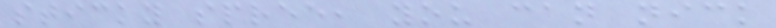sticky spree, you can nick
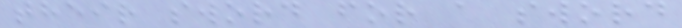their sword for a sword
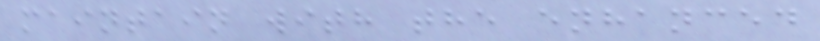maintain with the enhanced
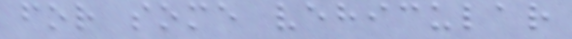for some vehicular
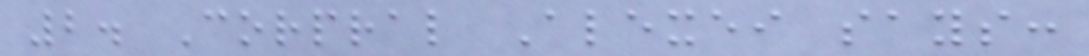2. Corpral Alexei says:
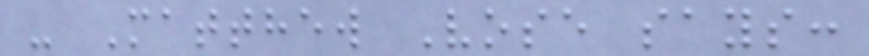- Matthew Vose says:
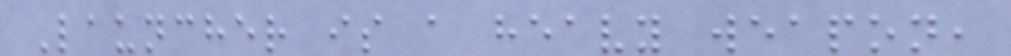Launcher is a heavy weapon,
